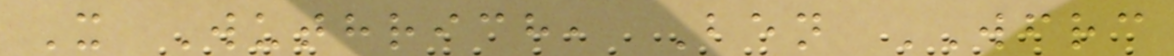X Wuthrich, Ben WFRC
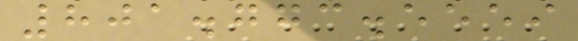801.773.5559
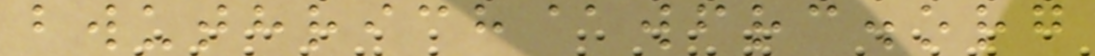bwuthrich@wfrc.org
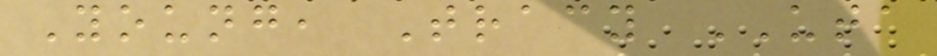Young, Tracy UTA
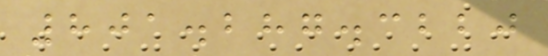801.287.3220
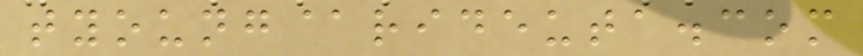tyoung@rideuta.com
